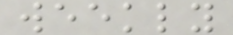weekly
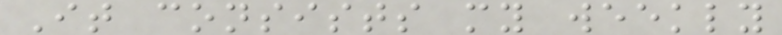It consists my weekly
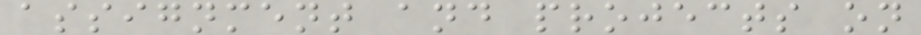assignment and projects on
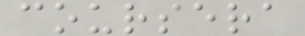coursera
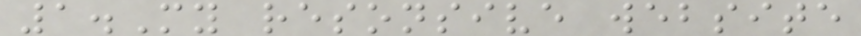1.My resonsive website
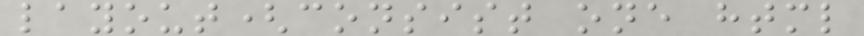layout(consist one html
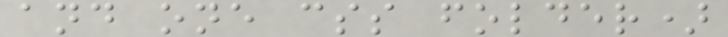and one css folder)
